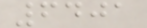6401
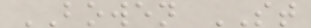BOWEN ST
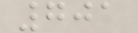701
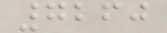7260
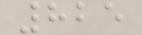825
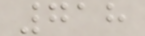718
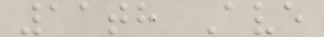11th Ave
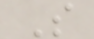S
